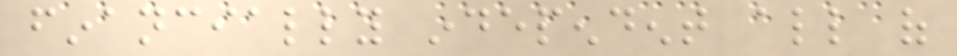financially independent all of
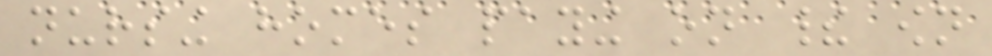nursing homes paying on their own
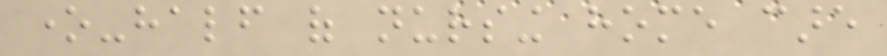one-half of nursing home care
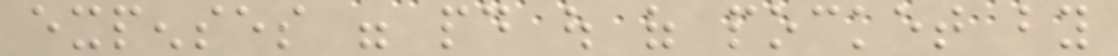expenses were paid out of pocket by
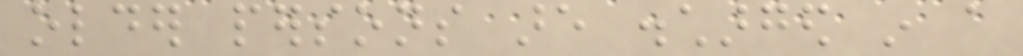older persons are discharged in a
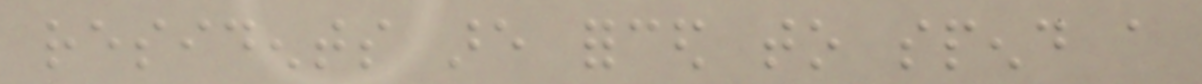residents are forced to spend a
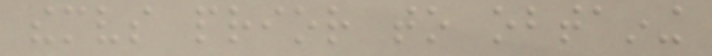themselves prior to obtaining
